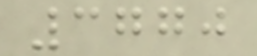3770
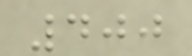400
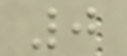0
